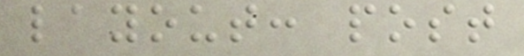layout: post
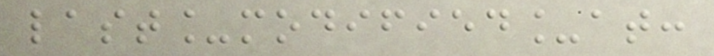last_modified_at:
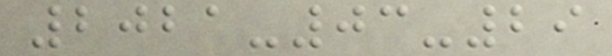2021-03-29
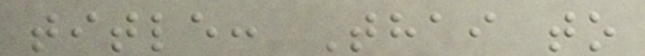title: Thai to
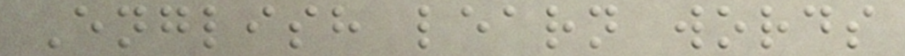English learn words
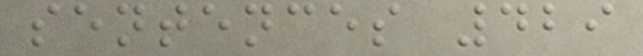sentences 429
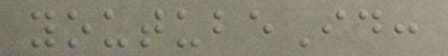youtubeId:
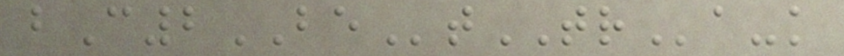bC2BEtTRa-k
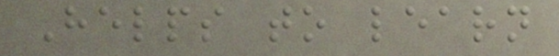Helps to learn
